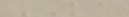KA
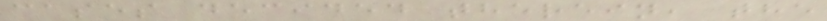cases decided therein, the
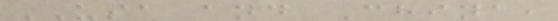USA and China,
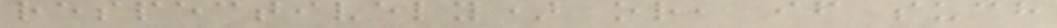respectively) or, if such
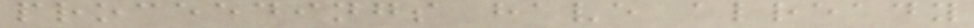proceedings have already
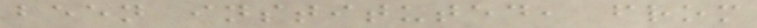been instituted, from
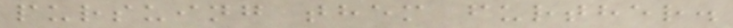pursuing them further.
